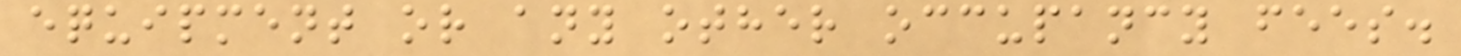equipment or any other occupancy fees.
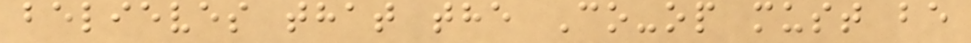believes that the Co-op must be
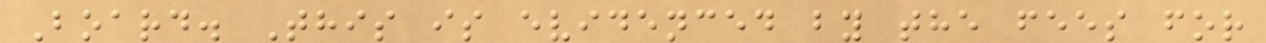Board. This is evidenced by the fees for
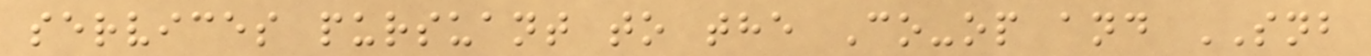services pursuant to the Co-op and SNB
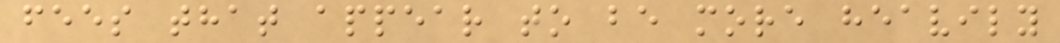fees that appear to be more heavily
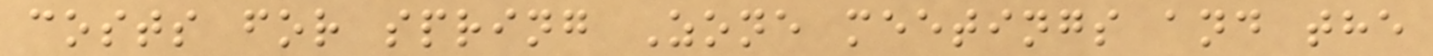costs for spring Zone meetings and the
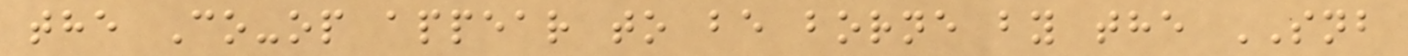the Co-op appear to be borne by the SNB
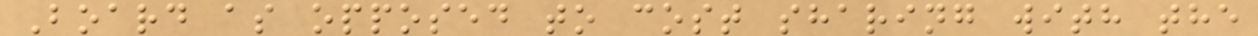Board as opposed to cost sharing with the
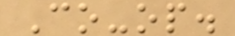Co-op.
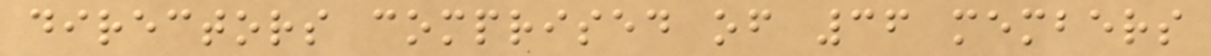directors comprised of 36 members
